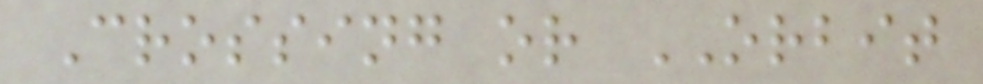Crossing or ORBIT
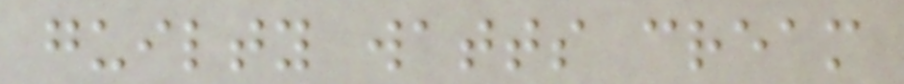guilty watts cream
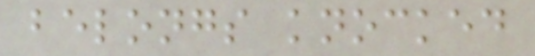belongs knocked
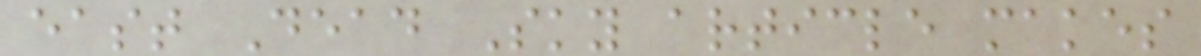east Dead Sky article makes
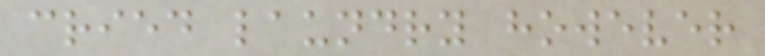cried laundry however
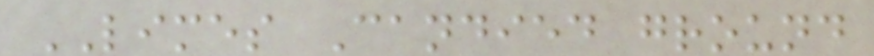LIMES Candied ground
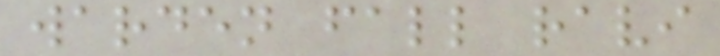warden fall ravi
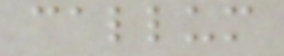callum
